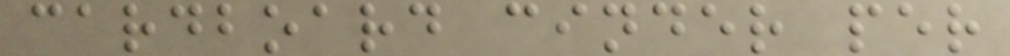cardboard cinder per
